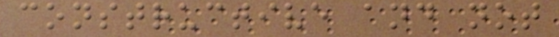constructive and not
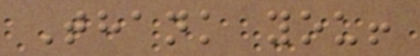Thank you!
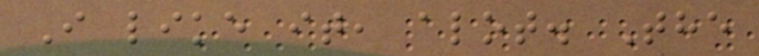I like it, alot. The
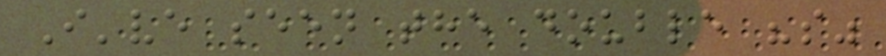I've seen the double "s"
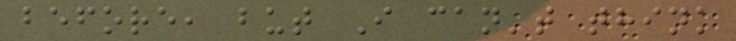before, but I can't think
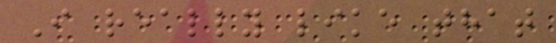I really like that
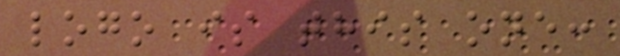logo is this one:
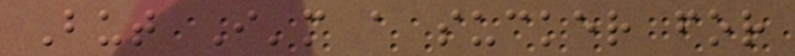But I'm a sucker for
